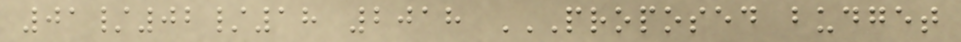01/02/18 2018 PROPOSED BUDGET
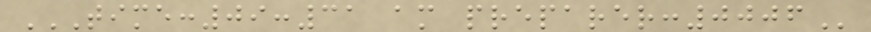TIME:09:31 AM PREPARER:0006
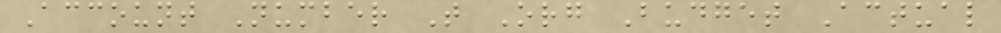Account Number T Org Budget Actual
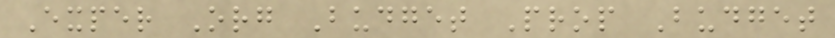Exper Org Budget Prop Budget
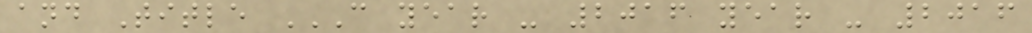and Title C YEAR - 2016 YEAR - 2016
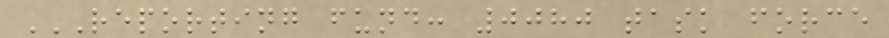REPORTING FUND: 0080 TASK FORCE
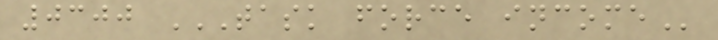0300 TASK FORCE INCOME
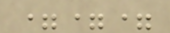===
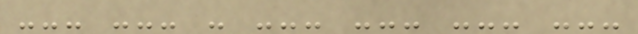--- --- - --- --- --- ---
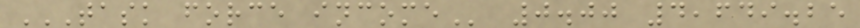TASK FORCE INCOME 0.00 4,649.25
